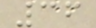36
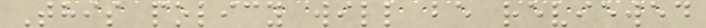This policy will be reviewed
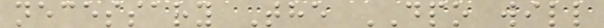necessary The DPO will
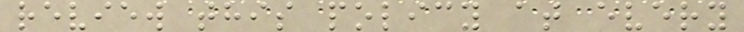review this policy at every
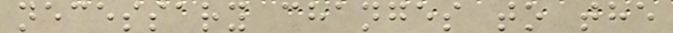necessary changes to the
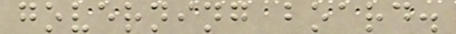governing board.
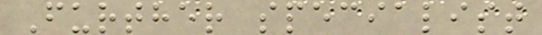Further specialist
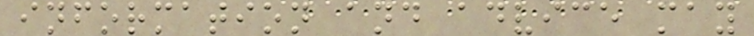information and advice may
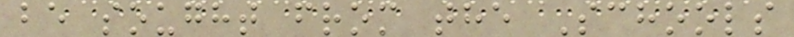be sought from the Schools
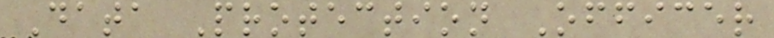Data Protection Officer
